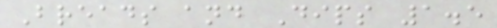Breads and Dips 1.5
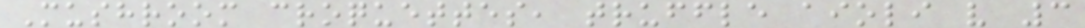Mushroom croquettes, truffle aioli v 3
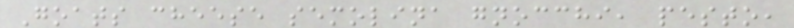Goats cheese semolina gnocchi, pesto,
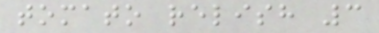tomato relish 3
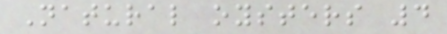Natural oysters 4
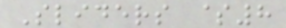Sliders $8
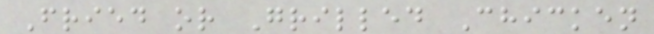Fried or Grilled Chicken
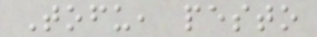Tofu, pesto
